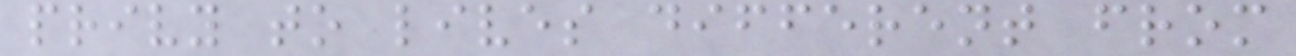privy to lives different from
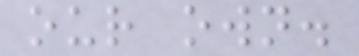our own.
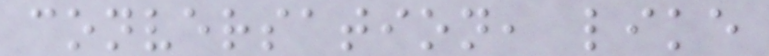conversation, like
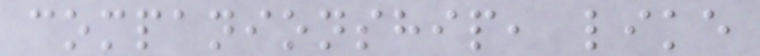companionship, like
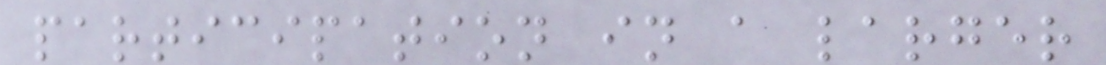participation in a larger
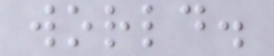world.
